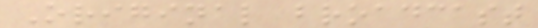Original broadcast
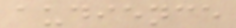audience
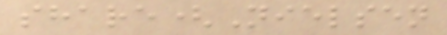share(Nielsen
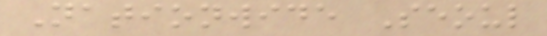Nationwide Seoul
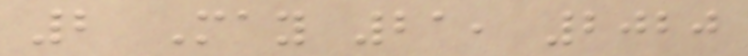2 May 21, 2020
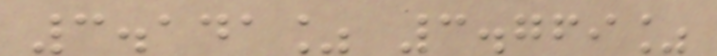3.141% 3.769%
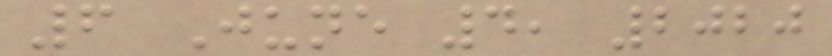6 June 4, 2020
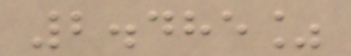2.485%
